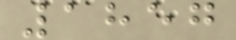1857
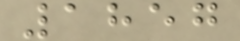1857
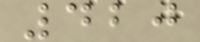420
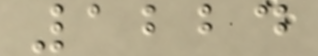1224
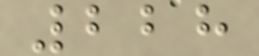228
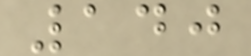140
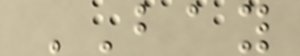BAY
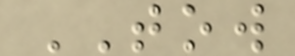TOW
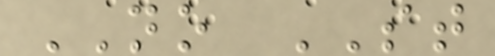NO ST
